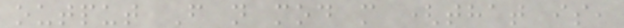output F n mod m (that is,
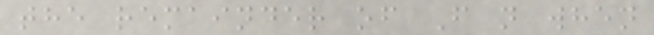the remainder of F n when
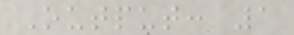Output: 1
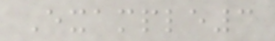Example3
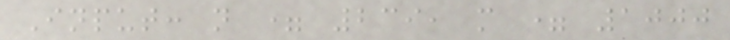Input: n = 239, m = 1000
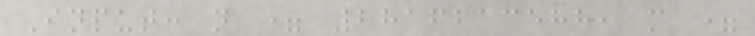Input: n = 2816213588, m =
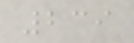239
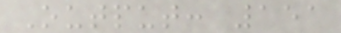Output: 151
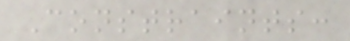Constraints:
